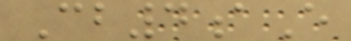Cb4aE
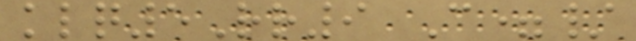klq5Rr9 C=/
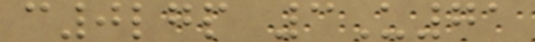c0lgp 3U71
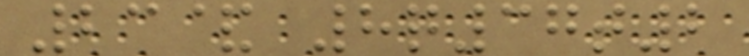23& 8q37t2
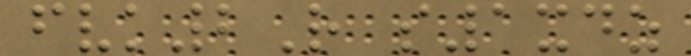fvk2R s1xdz
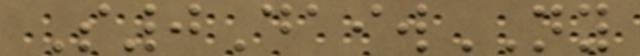S0DaiwNY
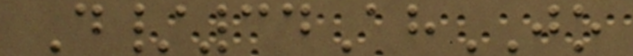D/34AhJO
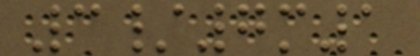3/7m1
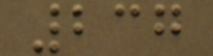237
